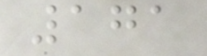171
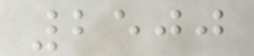2500
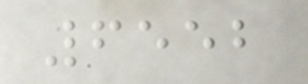6552
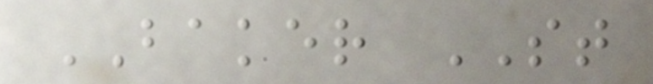BAKER ST
